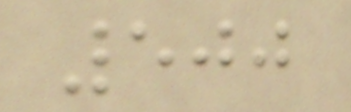500
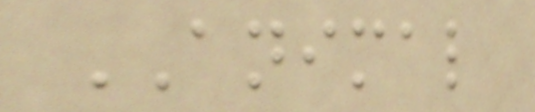ANIMAL
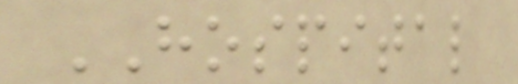HOSPITAL
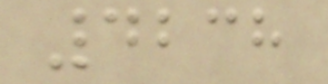4238
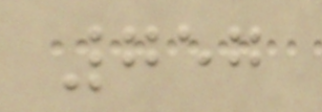757
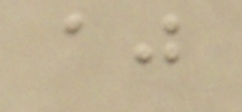aj
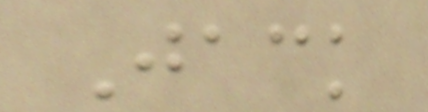Jack
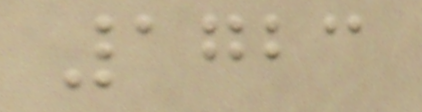1723
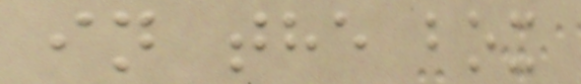in the box
